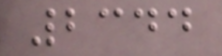2344
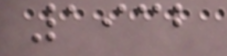1932
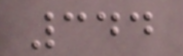344
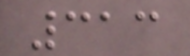313
